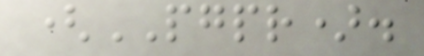(PGPR).
